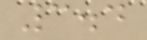3.4
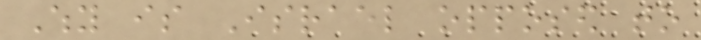Why is Israel opposed to
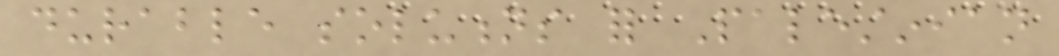durable solutions for Palestinian
